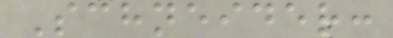Schneider:
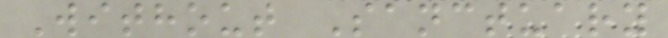Without Sanctuary
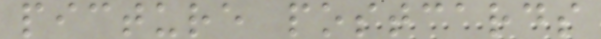picture postcards
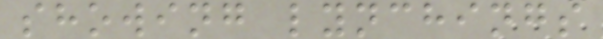showing lynchings
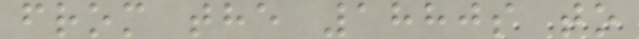from the 1880s to
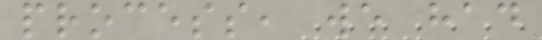process, we had
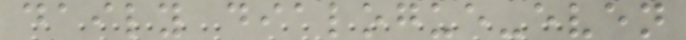daily dialogue-even
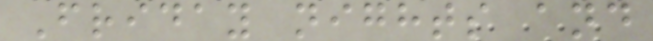Friday nights and
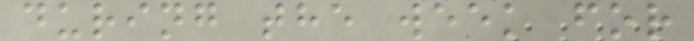during the week for
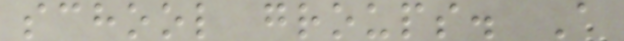school groups. A
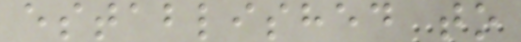established to
